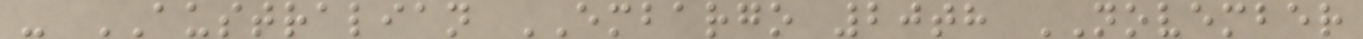- AUSTRALIAN EMBARGO 20th NOVEMBER
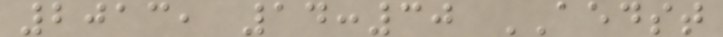2013, 14:30 AEDST
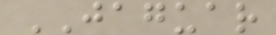JAGUAR
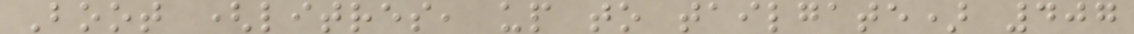Boot (litres, up to tailgate) 407
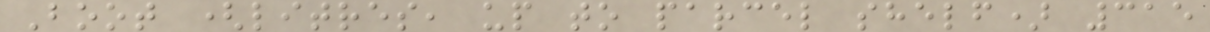Boot (litres, up to parcel shelf) 315
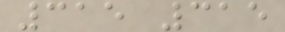315 315
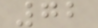72
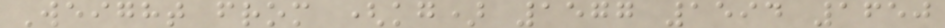Weight from (kg) 1577 1594 1650
